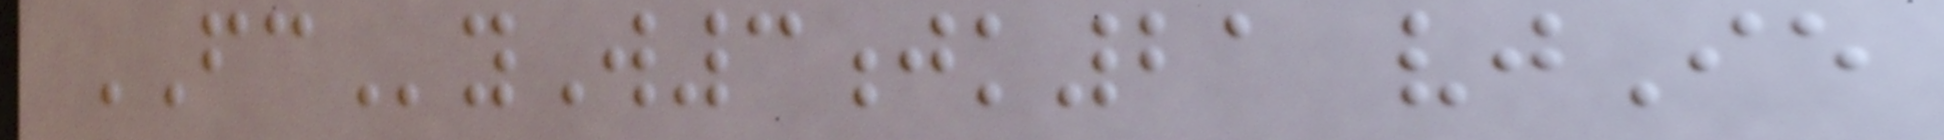FCyW3jk21 vjIe
